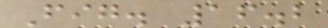Fig. 16.2
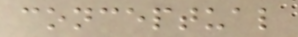conceptual
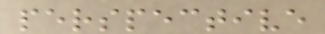perspective
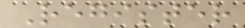Register
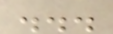...
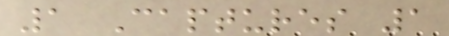1 Captures 1
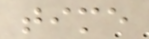time
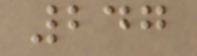247
